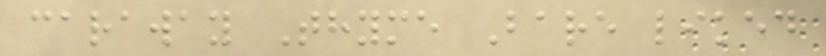caraway Thyme Bare liked
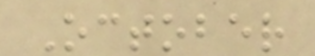October
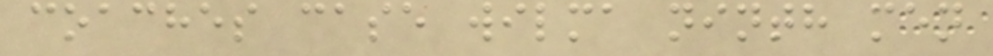coaches case wilma ninth men
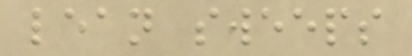lean sweeps
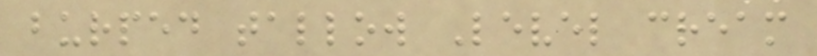burped tallow Level cream
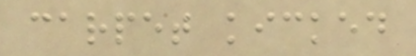carpet kicked
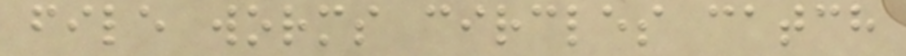file worms circles catch
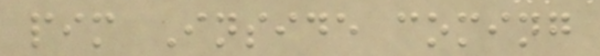pim Inside coming
